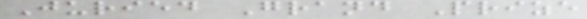Juried Grand Prize
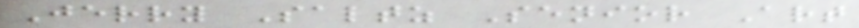Jerry Saltz Senior Art
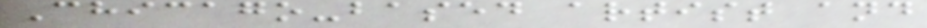Chicago-based artist and
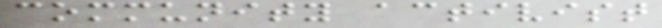community activist
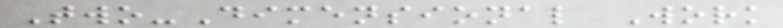Two-Dimensional Work
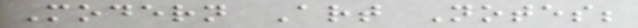Modern Art Notes;
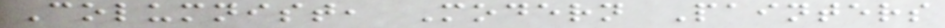Columnist, Modern Painters
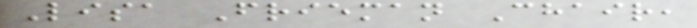Lisa Frieman Chair,
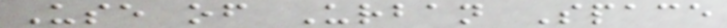Use of Urban Space
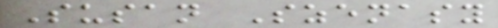Susan Szenasy
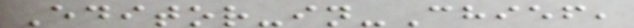Editor-in-Chief,
